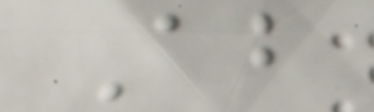About
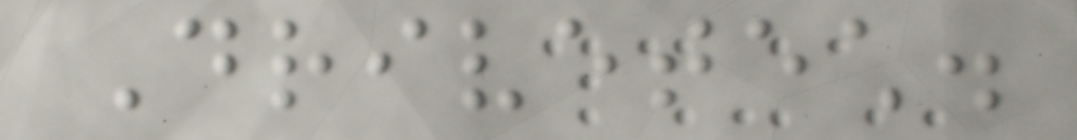Drivetech.
